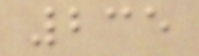235
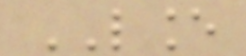LANCE
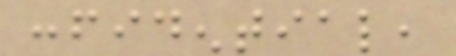confidential,
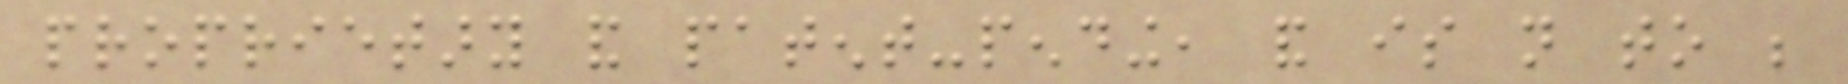proprietary and patent-pending, and is not to be
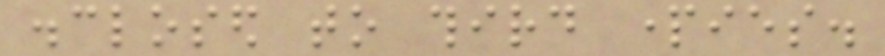disclosed to third parties.
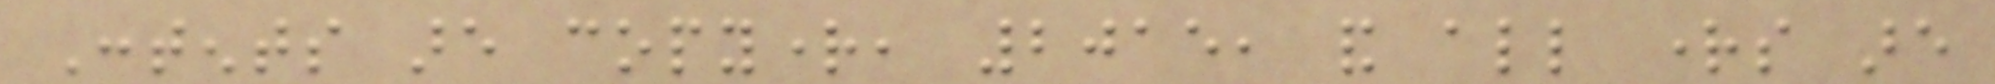Contents are copyright, 2015, and all rights are
